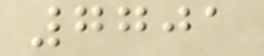7701
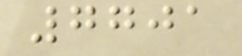7701
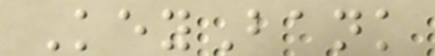KeyBank
